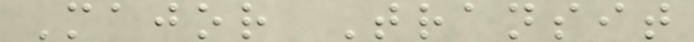Major Transit
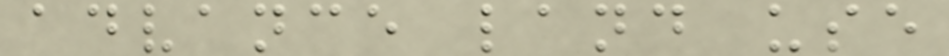advance land use
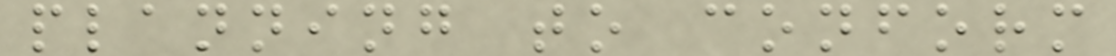planning to conform
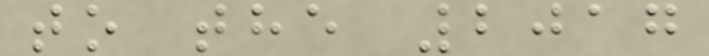to the 2017
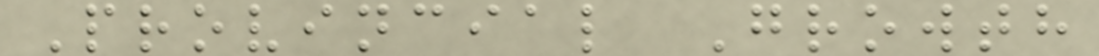Provincial Growth
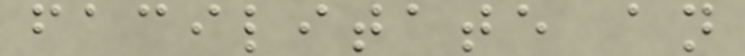facilitate an
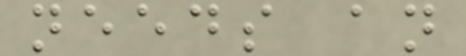needs an
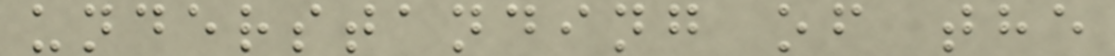understanding of the
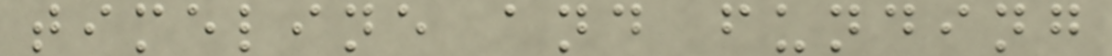timeline and funding
